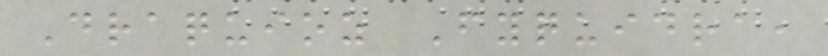Draquioz Fyquidra,
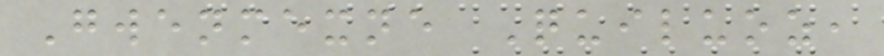Gwenmexne Quiluoz,
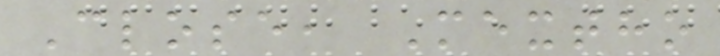Close, Mextho
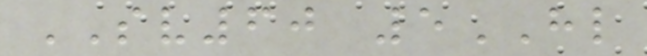SV60 5HL
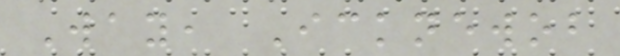Way, Icknewob
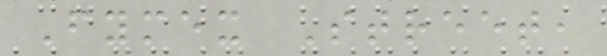Fymex Street,
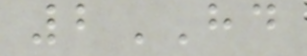2HD
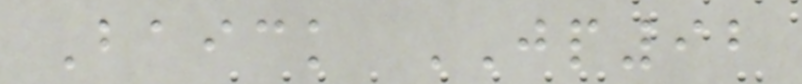Baick JP92
